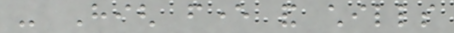- High fever and chills
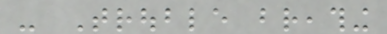- Trouble breathing
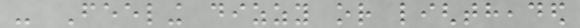- Feeling dizzy or lightheaded
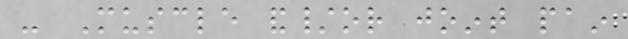- Muscle and/or joint pain
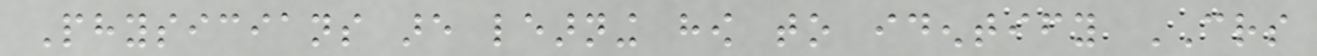Physicians are learning how to identify CRS
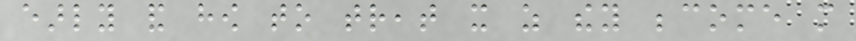early and how to treat it as they become more
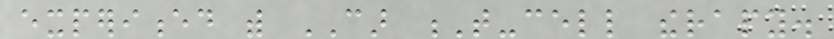experienced with CAR T-cell therapy.
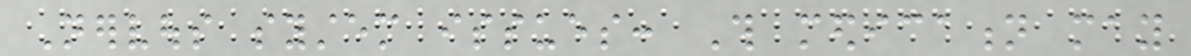Nervous system issues: This medication may
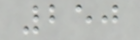250
